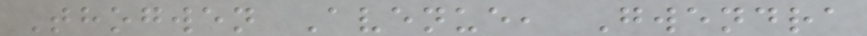Thogwen Avenue, Gwendra
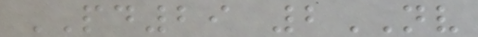PD29 2NV
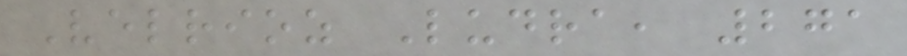Velrioz Ludra, 271
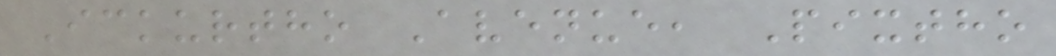Ickurtho Avenue, Pixtho
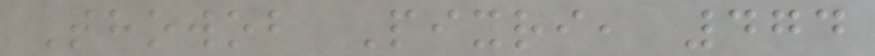Thowob Pixri, 474
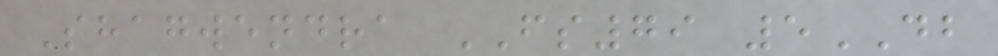Shagwendra FS79 5DB
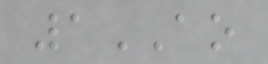1AO
